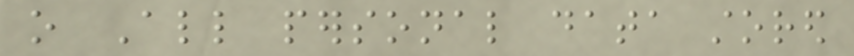o All personal data stored
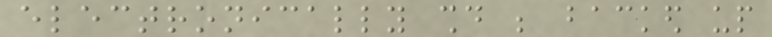electronically should be backed up
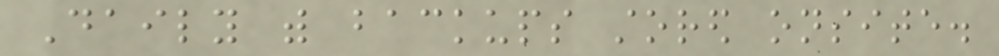Daily with backups stored onsite.
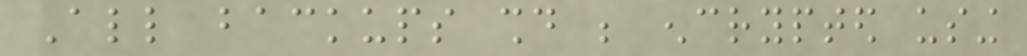All backups should be encrypted using
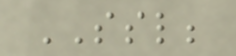SSL;
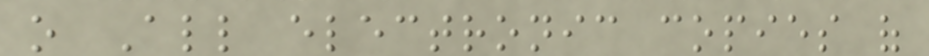o All electronic copies of
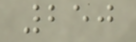250
